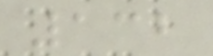132
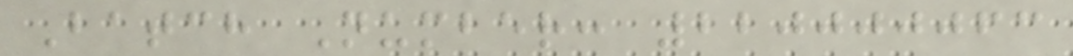Batch Number: 220000063
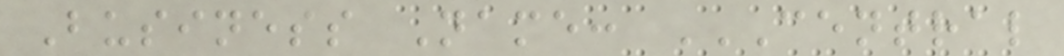Business Name: CENTRAL
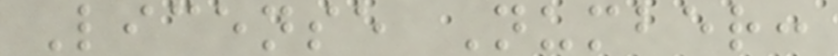License Number:
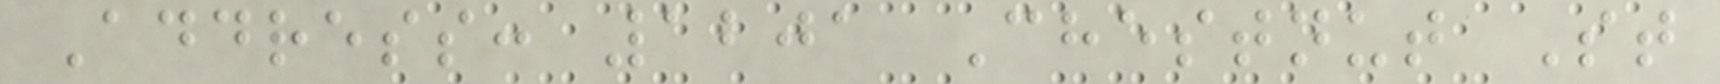Address: 1201 Chestnut St
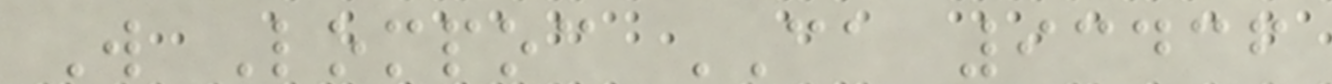W Lompoc CA 93436
